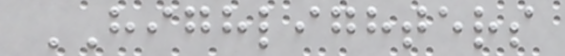HIGHLIGHTERS
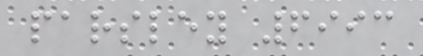parsley 6993
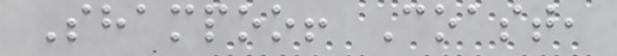Shampoo! Coast,
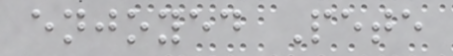enjoyed Pete
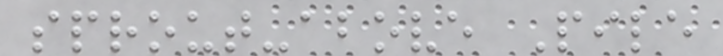sprout-above Pile
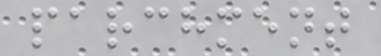parchment
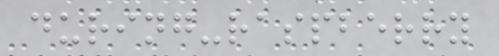during-raspberry
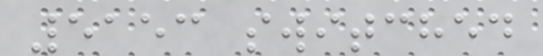5153 switched
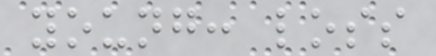young: loss
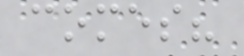comes?
